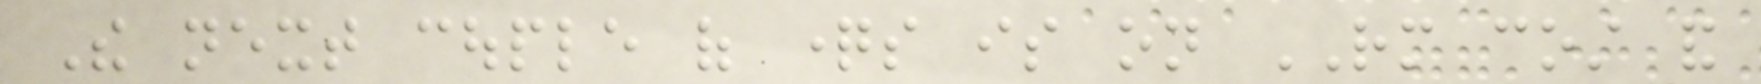The next couple of questions is on RM cost and
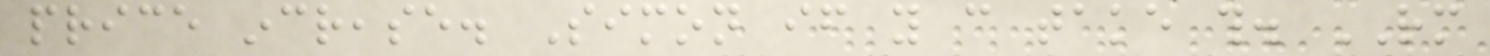price increase. Simon if you can take this. RM
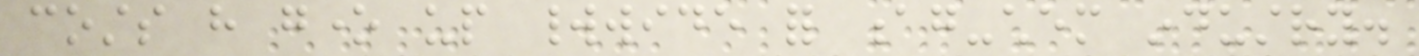costs have gone up worldwide for ag-chem industry.
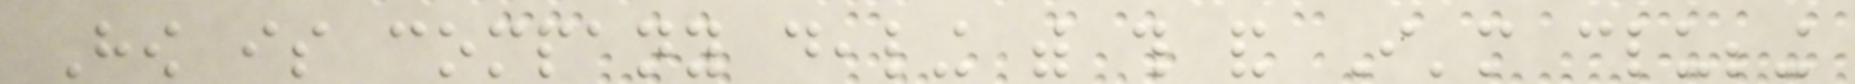How is company dealing with this and I'm clubbing
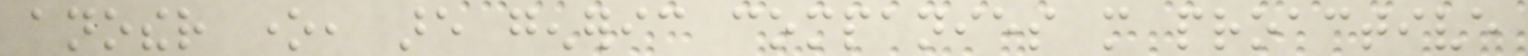another one, are generic companies more proactive
